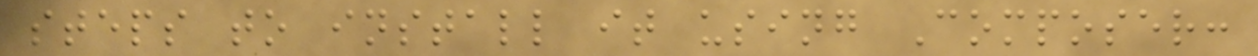steps to install it using Composer:
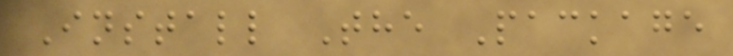Install The Package
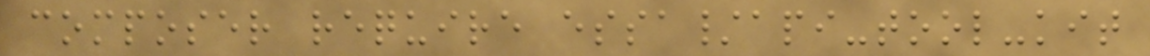composer require essa/api-tool-kit
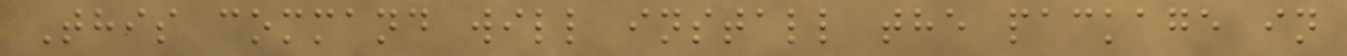This command will install the package in
